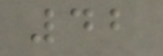42
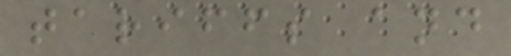tariffs and
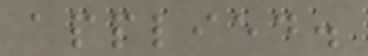applied.
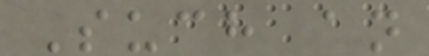Such an
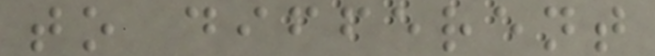to different
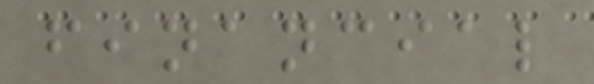financial
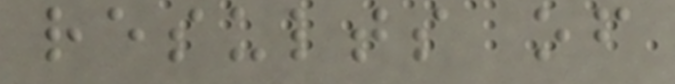results of
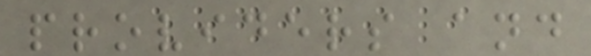providers and
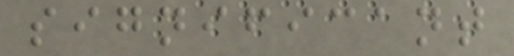significant
